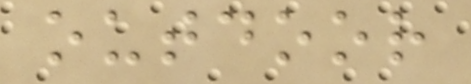outdoor
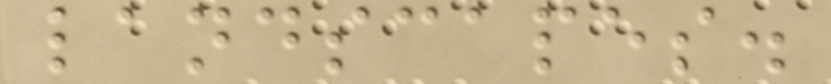landscapes.
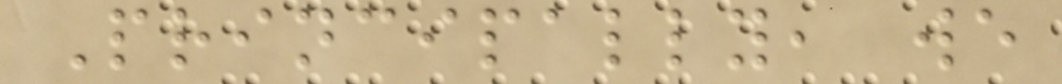Principally, we
